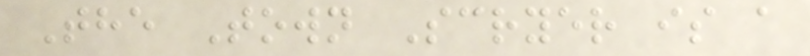The Town Scryer is a
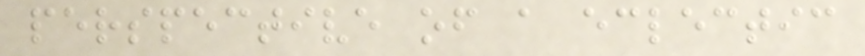perspective of a eclectic
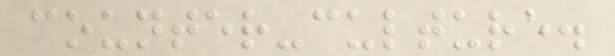counter-culture.
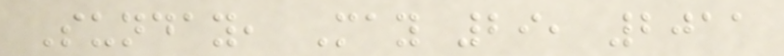Sunday, May 29, 2011
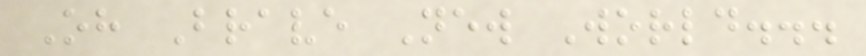Oh Brave New World...
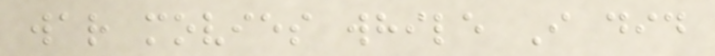war movies while I did
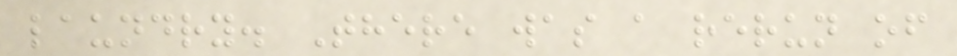laundry. There was a rerun of
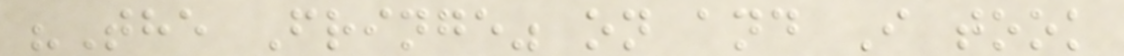"The Fringe" on and I took
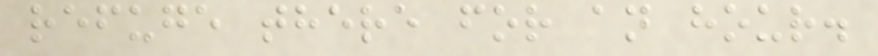refuge there for an hour.
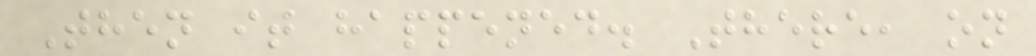Then it happened. There, on
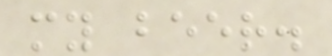my beer.
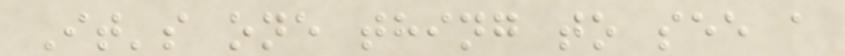It's one thing to see a
